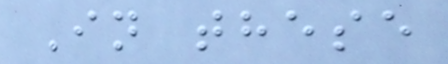In these
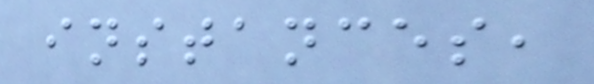instances,
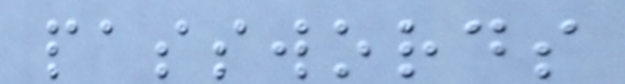passwords
